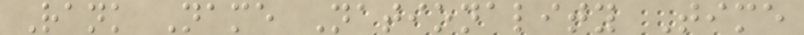Rank Name Nationality Time
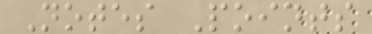Notes Points
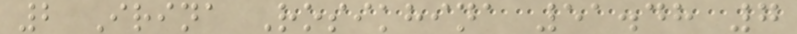2 Irina Rosikhina 51.48 7
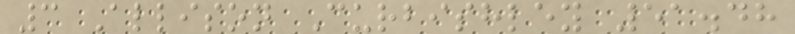3 Allison Curbishley 51.48
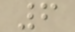6
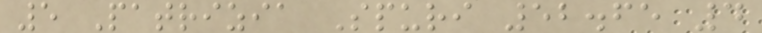5 Patrizia Spuri 52.65 4
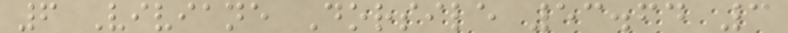6 Viviane Dorsile 53.64 3
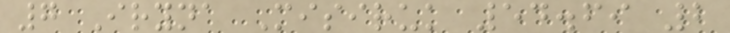7 Iryna Misiruk 54.69 2
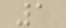1
